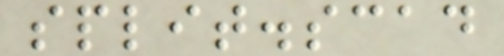split.scad
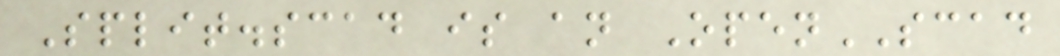Split.scad is an OpenSCAD
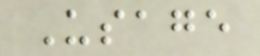Usage
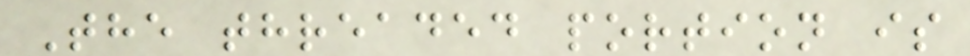The threaded portion is
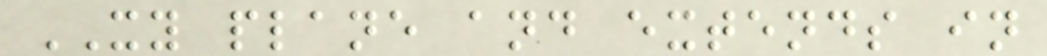XY plane and extends in
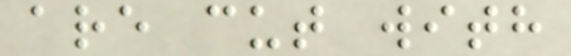are cut with
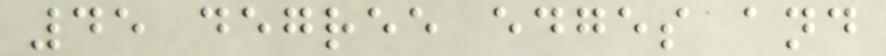45 degree edges and
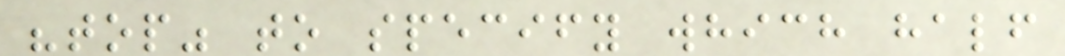"top" to specify which half
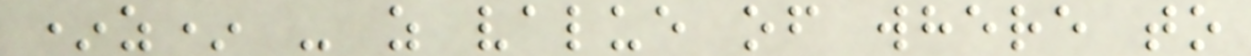*z* - z value of where to
